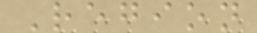Region
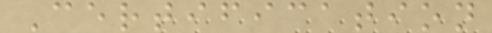Certification
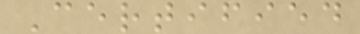Certified
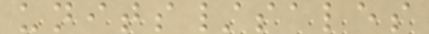units/sales
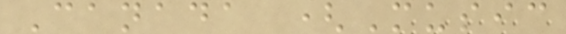Canada (Music
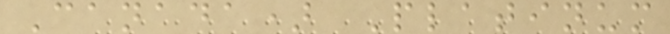Canada) Platinum
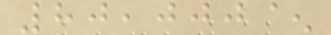80,000^
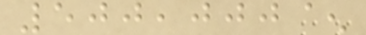500,000^
